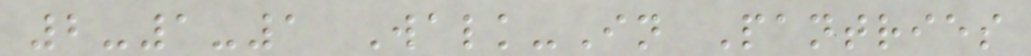2-1-1 Walk-In Pantries
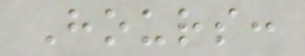Hours:
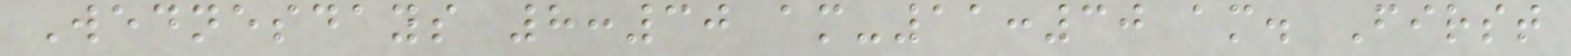Wednesdays 8:30 am-11:30 am. First
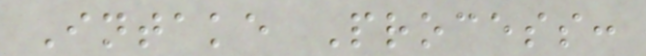Intake Process:
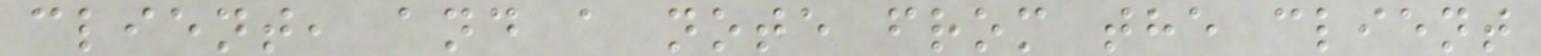client, and a note from the client
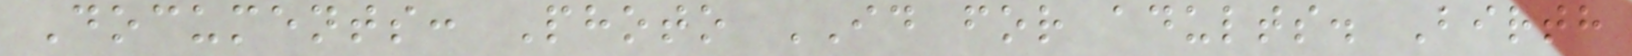Documents: Photo ID for adults. Birth
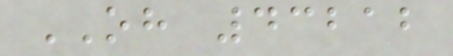OH 43212
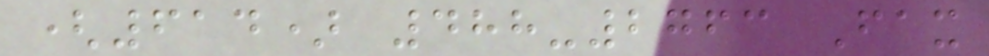(614) 488-2763 Fax
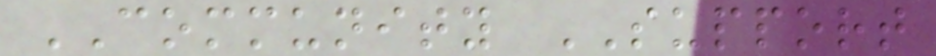COMMUNITY SUPPORT
